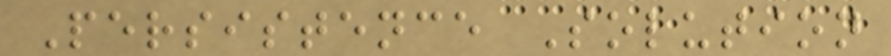Persistence Solution
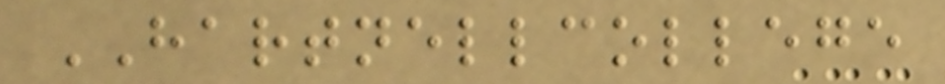HARTNELLCOLLEGE
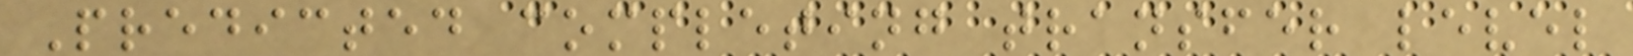Predicted completing transfer level
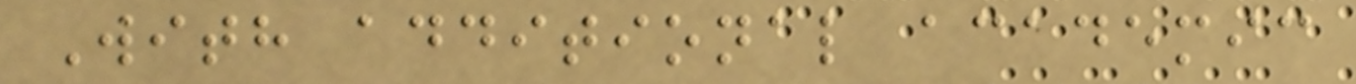With additional academic
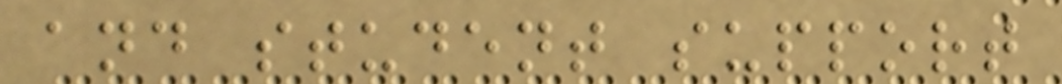and student support
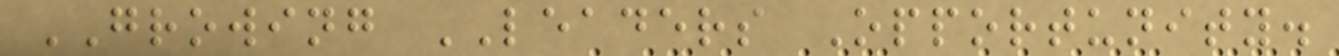GROWING LEADERS Opportunity.
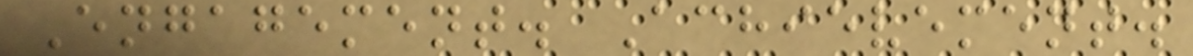Engagement. Achievement.
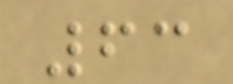63
